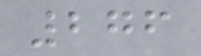276
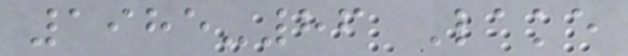1985-86 Lake
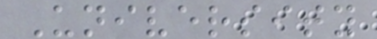University
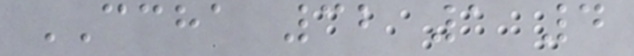CCHA 32 1 4
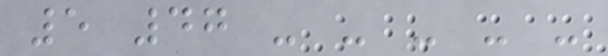5 47 - - - - -
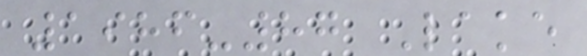1986-87 Lake
